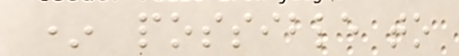* possible to
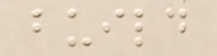build
